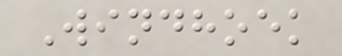Windhoek
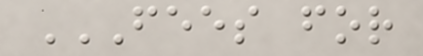FEES FOR
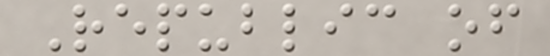Republic of
